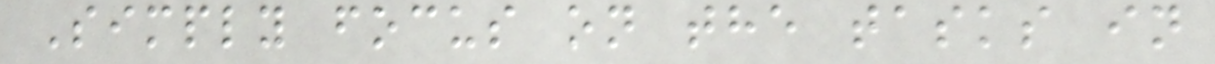Simply focus on the tasks in
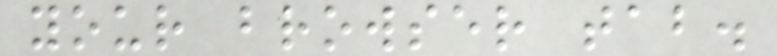your browser tab.
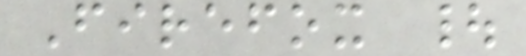Firefox |
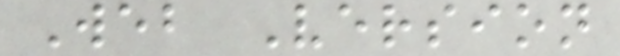Web Version
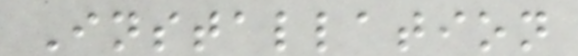Installation
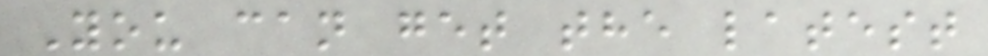You can get the latest
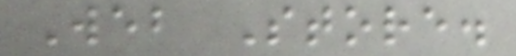Web Store.
